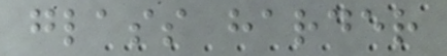glass harder
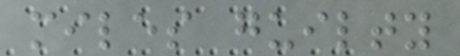miles guilty
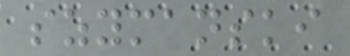szymanski
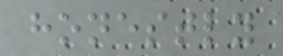honestly
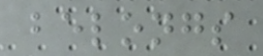belongs
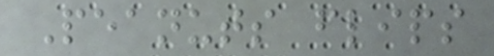Peanuts flips
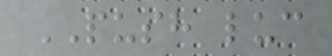PUSH luc
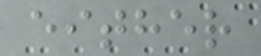either
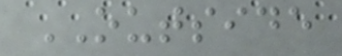OUTSIDE
